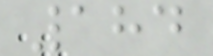184
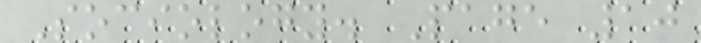Sociology. Page 10
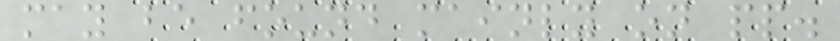may be found mainly on pp.
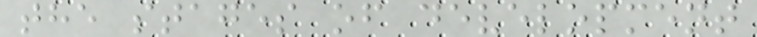the stages of development
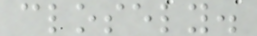closely.
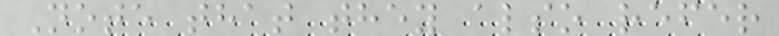Note that they also refer
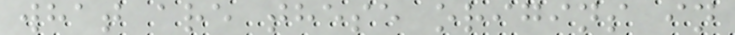what are these origins in
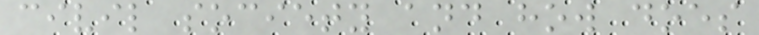civil society and how does
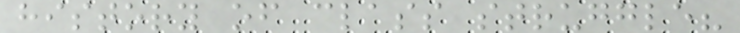history of class struggle?
